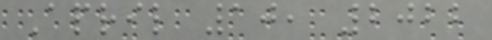April 10, 2022
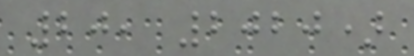20, 2020)
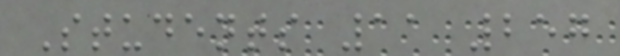Students 11 257
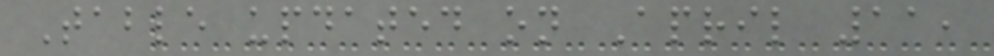Table updated on April 11,
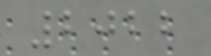2022
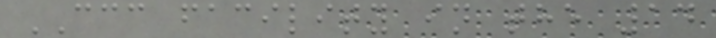CCC facility in the 14
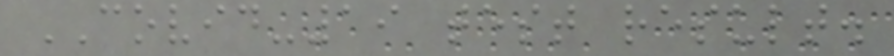COVID-19 test result.
